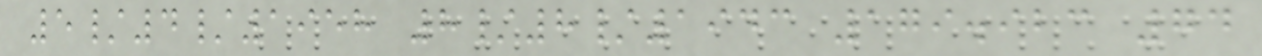5/4/1958 8/8/1943 179.923 74
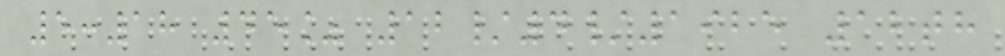5:18 45% 12/4/1925 12th
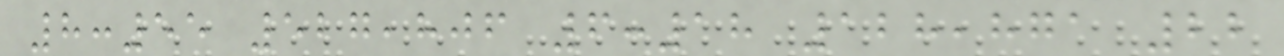8:55 527,806 6:18 128,871 22
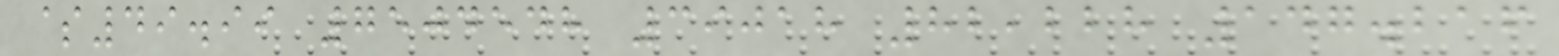$49.99 7504548 39018 82,228 147.216
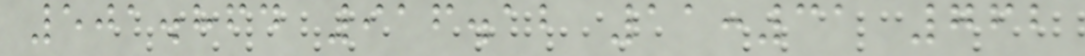501.864 916.12 11:31 762
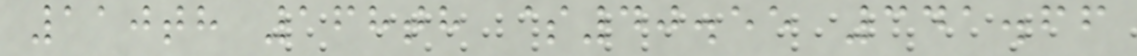110th 168th $40.55 341.66
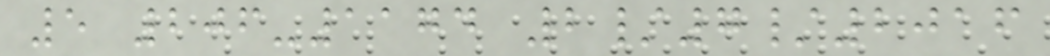5 206-1174 2/7/2016
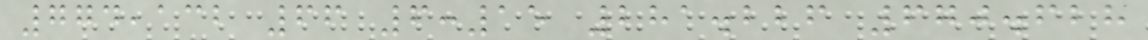774,132 66 6:15 281.226 670.628
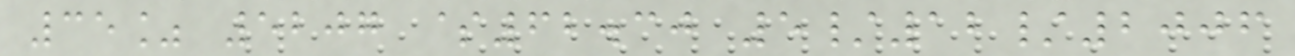35% 5207 $62.30 5/12/2006
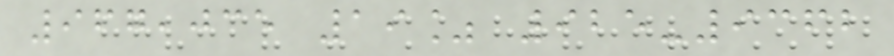967,035 19% 925-9362
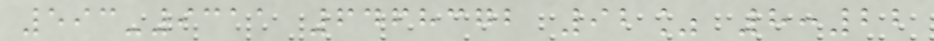593-9311 6468372 92% 8:22
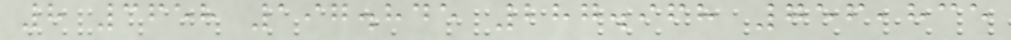8 3658 197.845 287.968 756,835
